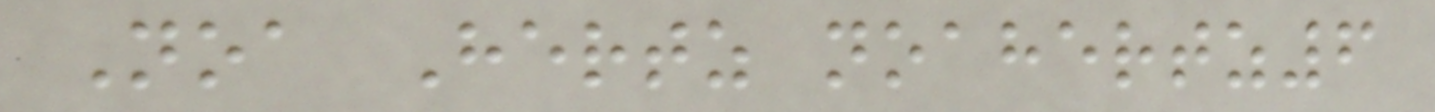Noa Hertz noahertz6
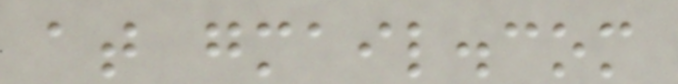at gmail.com
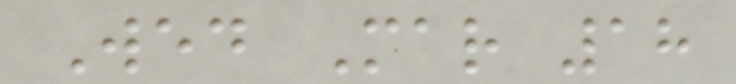Wed Mar 18
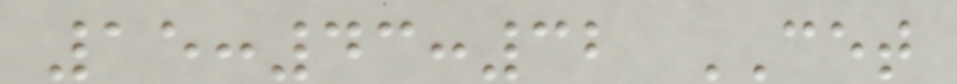15:43:32 CET
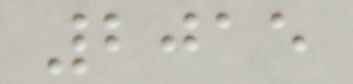2015
